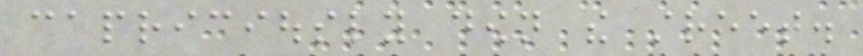capriciously down the street.
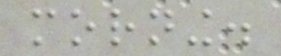morning.
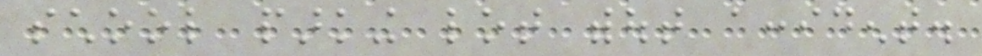school parking lot without accident.
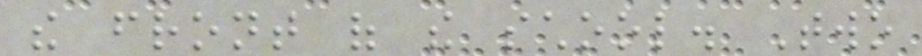the front of the school. Two
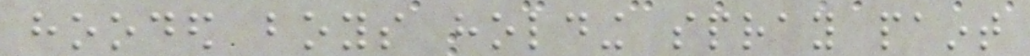hooded boys holding spray paint
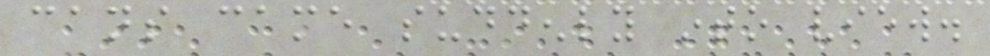cans came suddenly into view.
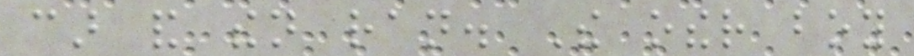car and then ran. The other boy
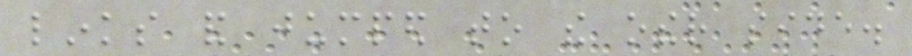links and jumped to the other side.
